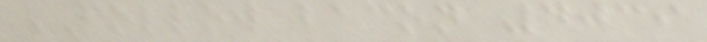FOLLOW bacon 4039
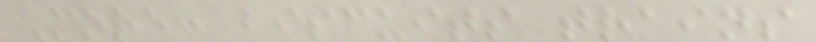More: biscuits trains
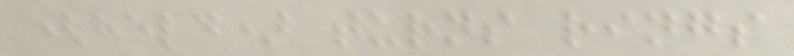(held) turns rings
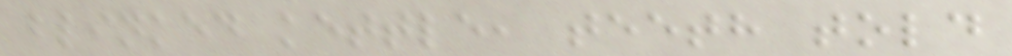blinked kettle, teeth told
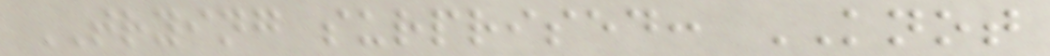TRYING surprised: KNOT
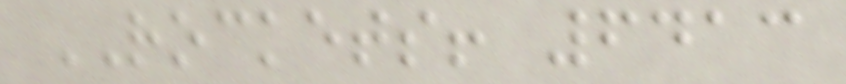ROCKETS! 6413
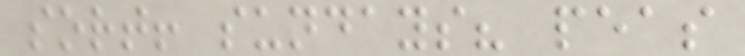sort! sundays? peas
